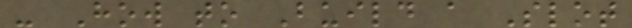- How to Build a Slot
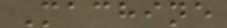Machine
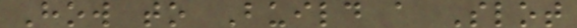How to Build a Slot
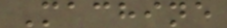Machine
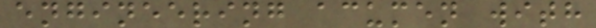engineering acumen with
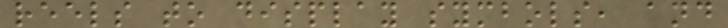reels to display symbols, and
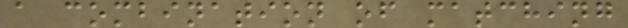a combination of matching
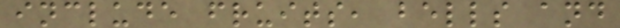include fruits, bells and
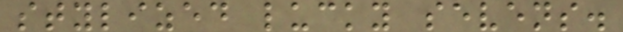stylized lucky sevens.
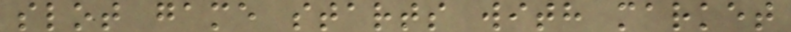slot game starts with market
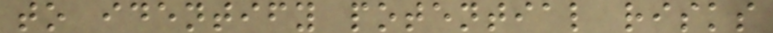to identify potential risks
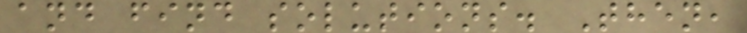and find solutions. Then,
